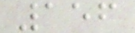156
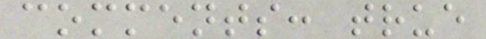comments: true
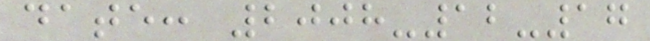date: 2008-12-17
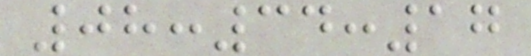08:34:17
